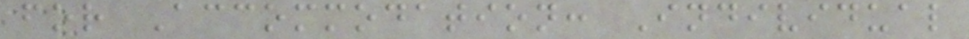for Accommodation: Individual
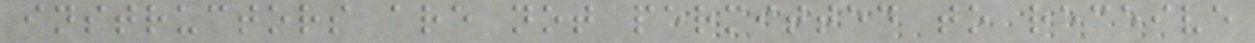instructors are not permitted to receive
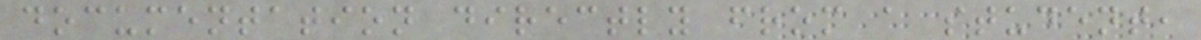documentation directly from a student,
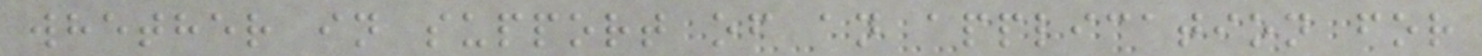whether in support of an application for
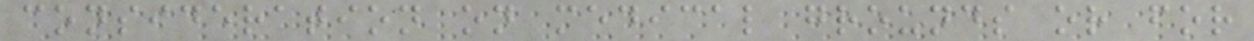consideration on medical grounds or for
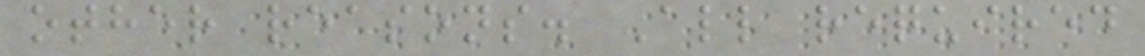other reasons. All required
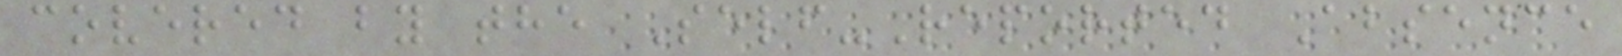covered by the Self-Reported Absence
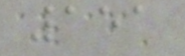151
